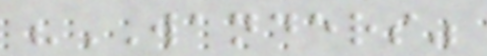"WANDERS"
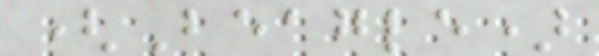(Beagle)
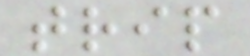trip
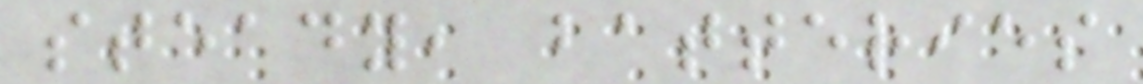steady, batteries
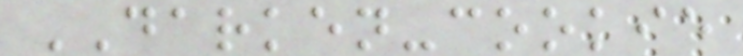DARKEN-cookie
